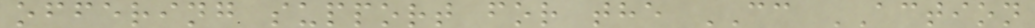offering support for the CC ACTION
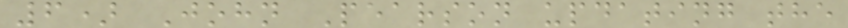6) John Pearson updating the
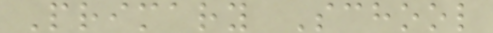Primary School
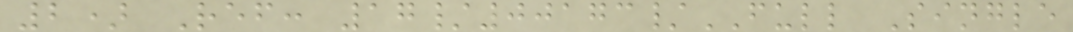2) Ref: 17/00173/FULL Single
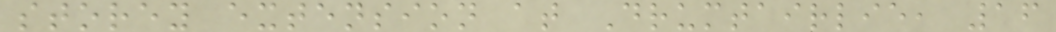storey extension at Drumtairlie, 16
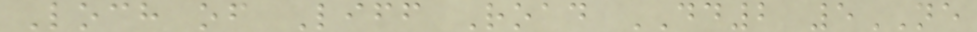Loch of Liff Road DD2 5NE
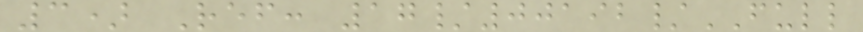3) Ref: 17/00192/FULL
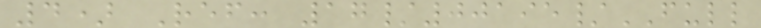4) Ref: 17/00195/FULL
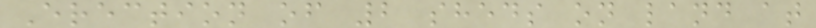Erection of 2 sheds on land at
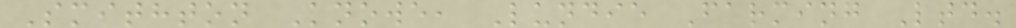Smithton Knowe, Lundie Farming Ltd.
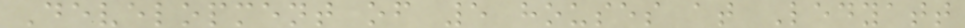Development of 5 houses at Ledyatt
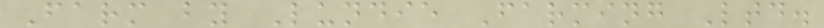Farm by Lundie Farming Ltd.
